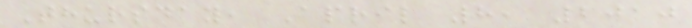Thursday, April 8, 2010
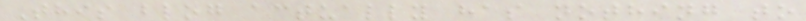This blog actually has nothing to
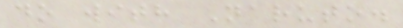do with Naruto.
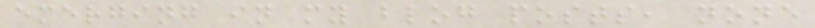emerging in my blog posts, none
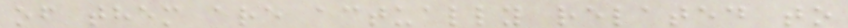of them are actually related to
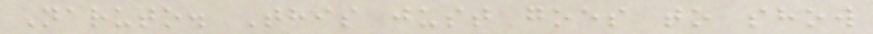Naruto. This just goes to show
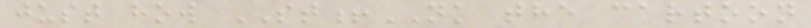just how ST!NK the cartoon
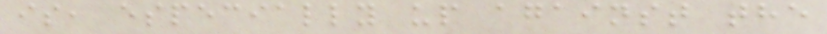is, especially up against the
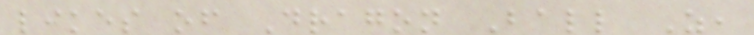likes of Dragon Ball Z,
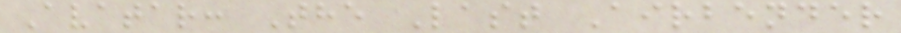Avatar: The Last Airbender
